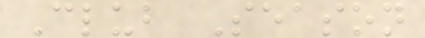Club Season
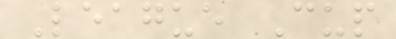League Cup
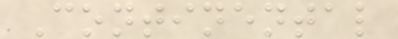Continental
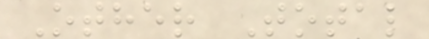Other Total
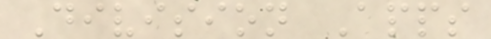Division Apps
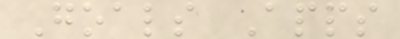Goals Apps
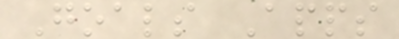Goals Apps
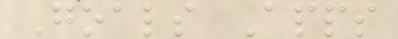Goals Apps
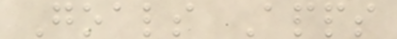Goals Apps
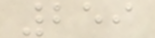259
